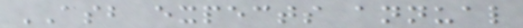ASB expects annual
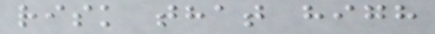risk that high
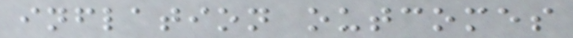inflation outcomes
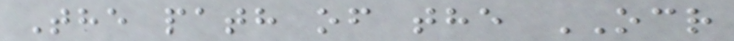The path of the OCR
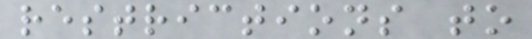restrictions to
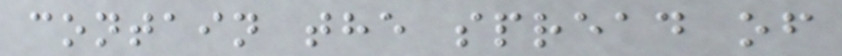contain the spread of
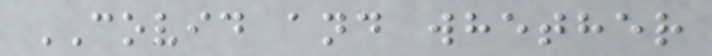COVID and whether
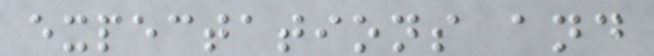expectations and
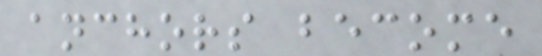anchors become
